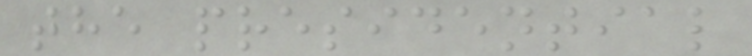the presidential
